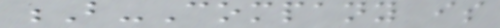B-Company is
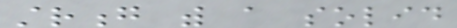strong with a solid
